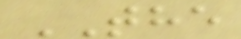THE
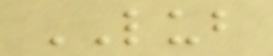LUB
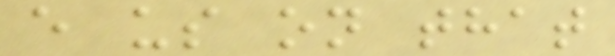e us on that
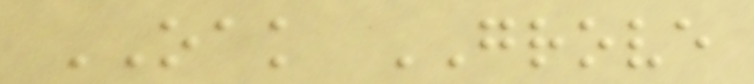OAK GROVE
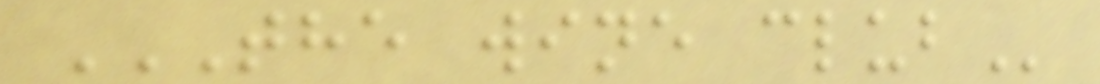THE WINE CLUB
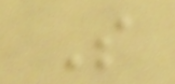S
